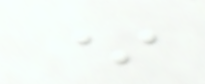*
